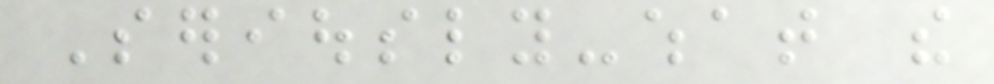Seriously-what the
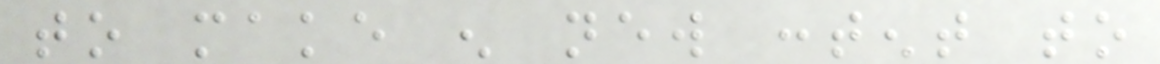to make enough new content to
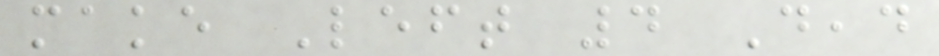make Left 4 Dead
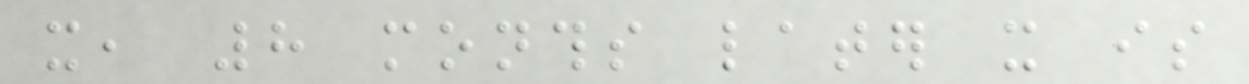it, 8 months later it is
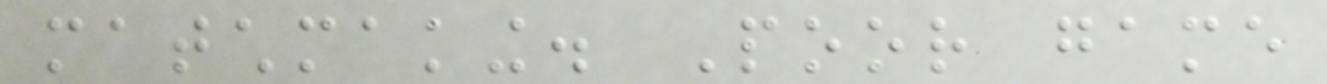matchmaking. Poor game
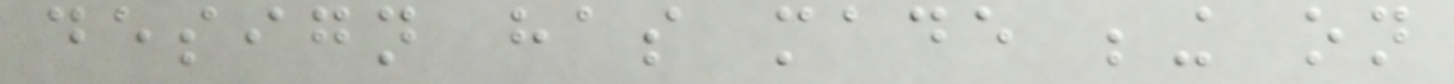design has made being on
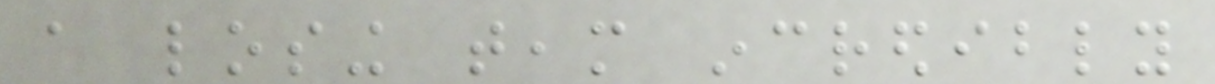a losing team incredibly
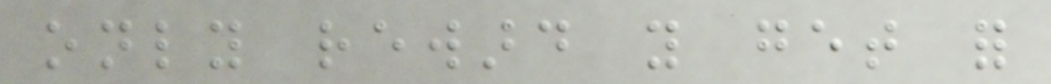only reward you get for
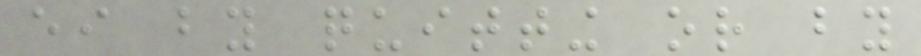either by quitting or by
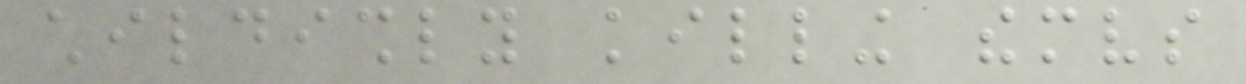childishly killing themselves
